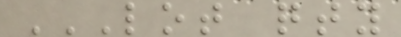LOT QTY
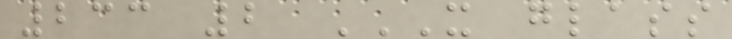233 2 X GLASS
